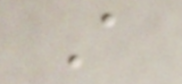A
